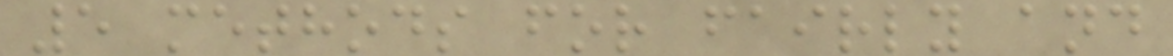5 methods for fairly and
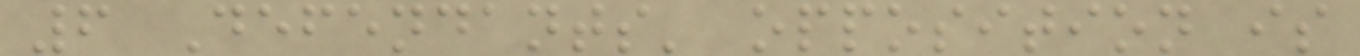6 Defendants' opposition is
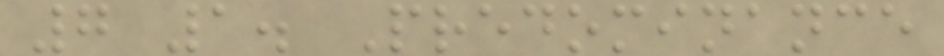7 1. Predominance
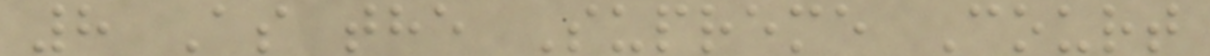8 As the Supreme Court
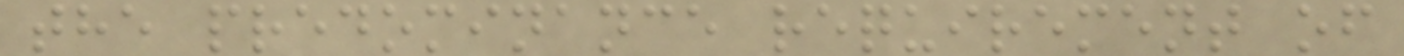the predominance requirement of
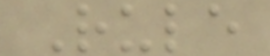Rule
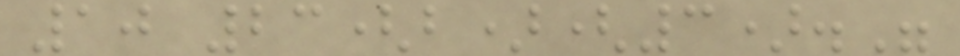10 23(b)(3)."
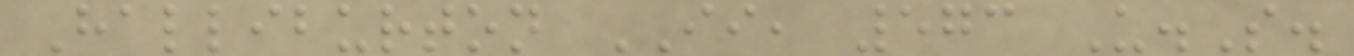Halliburton II, 573 U.S.
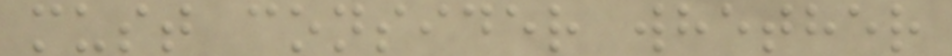must consider whether
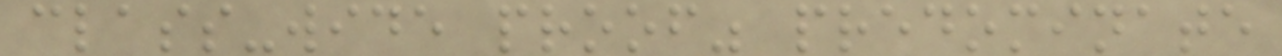class-wide proof" predominate
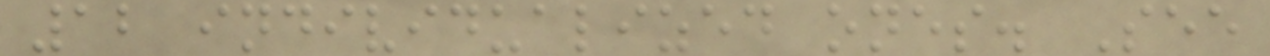12 individualized ones. See
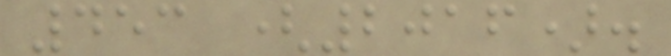453 (2016).
